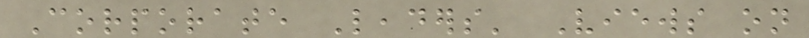Corporate Leaders' Views on
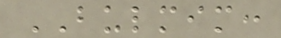BULMIM:
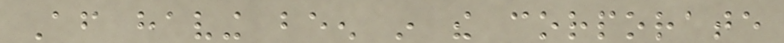After having been in the corporate
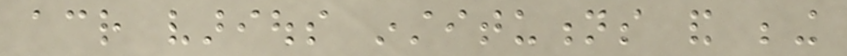across various institutions and being
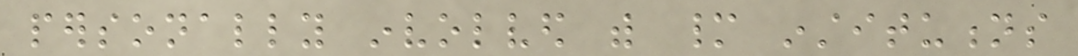personally involved with many institutions
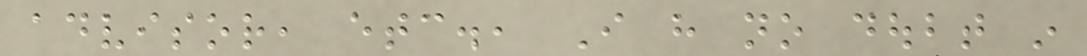advisor, etc., I have no doubt in
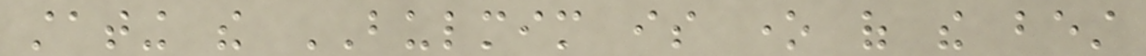stating the BULMIM is one of the best
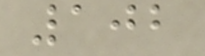102
